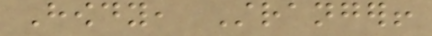Howdy, Stranger!
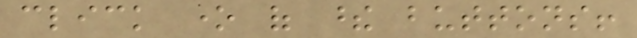click one of these buttons!
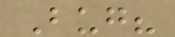Bug?
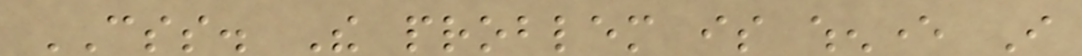CSS. The problem is whenever I
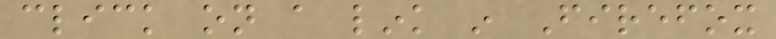click on a link in Firefox
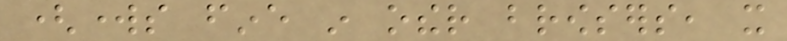(works fine in other browsers, it
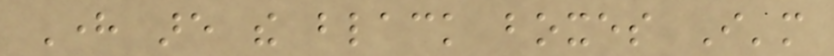Here are the black boxes I'm
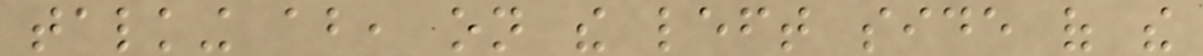talking about, on the left side of the
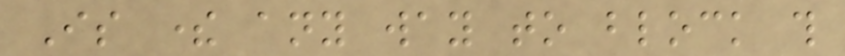Is there any way to block this
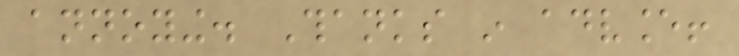annoying. Thanks in advance!
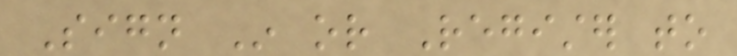Sign In or Register to
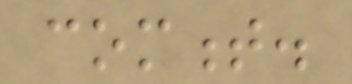comment.
